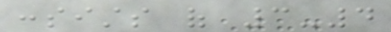consists of 3-4
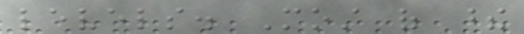levels. Most of these
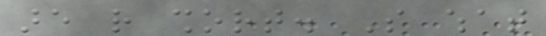are rather short. So what
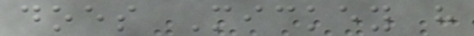does Mickey have
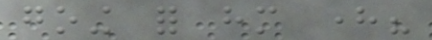going for him here?
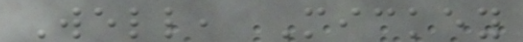Well, Mickey
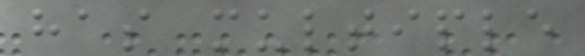has multiple
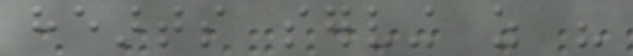hearts serving as his
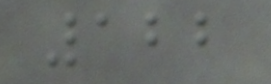122
